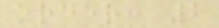order: 2
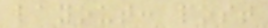layout: post
